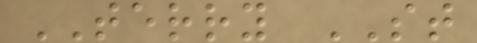TERRY ST
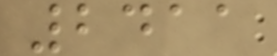2411
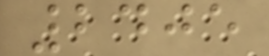2405
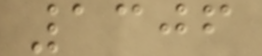1306
